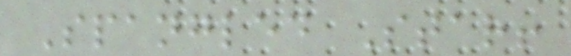Spangled Star!
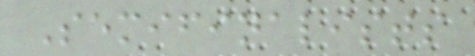Semifinalists
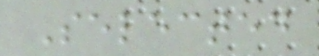Selected
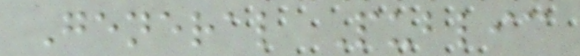General Public
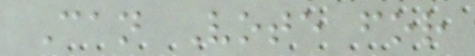Can Vote for
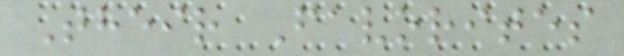Their Favorites
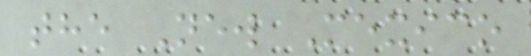the New Mexico
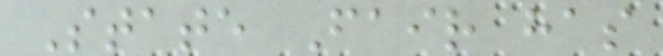State Fair has
